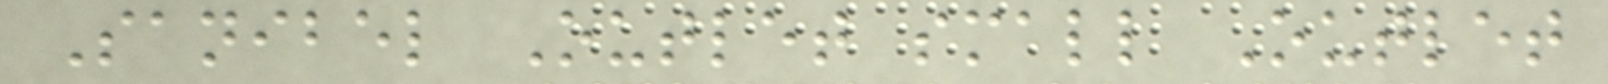Sanibel Outlet small Outlet
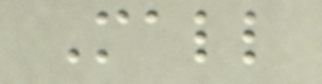Mall
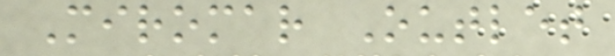Miromar Outlet
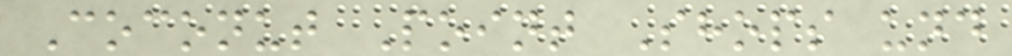Coconut Point Shops und
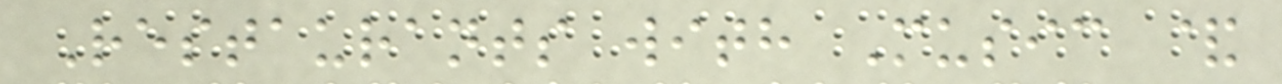Restaurants with Music &
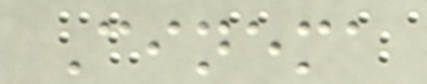Cinema
